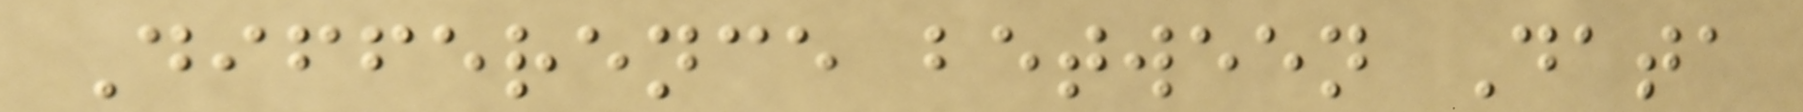Difference between Data
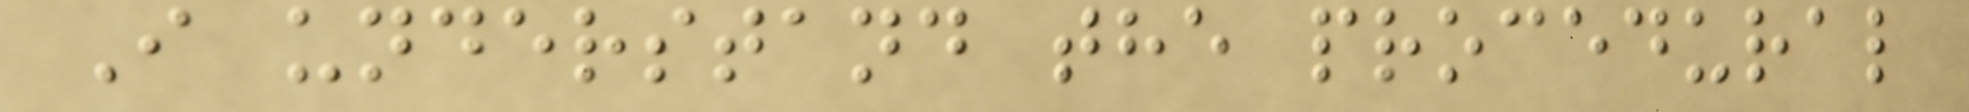I understand the procedural
